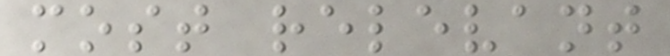most relevant
